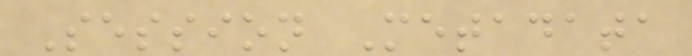Session Metadata
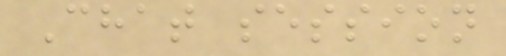Chat session
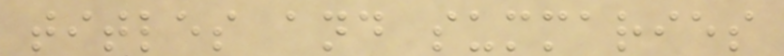titles and summaries
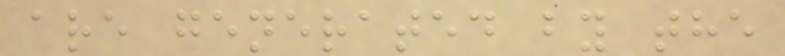are generated by the
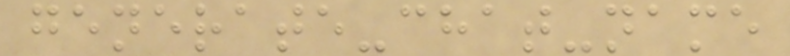generate-chat-name
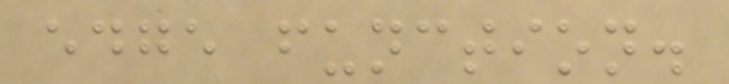edge function.
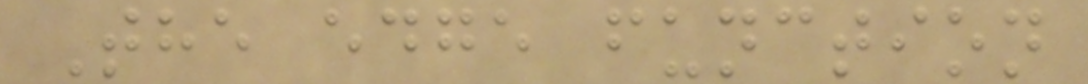The edge function
